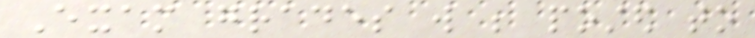Exam grades will be posted to
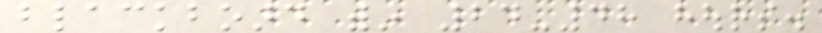blackboard within 24-48 hours.
